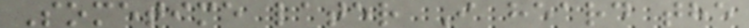Sometime later I heard the
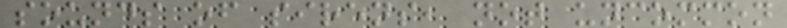sounds of sirens, not uncommon
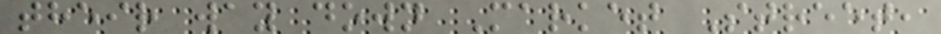their way down Market Street,
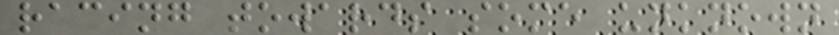racing towards some unknown
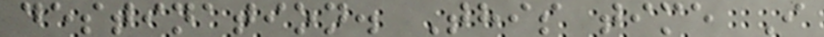destination. This time I
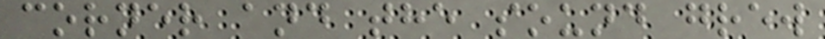corner and the sound grew
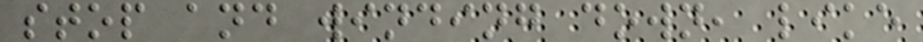stop and winding down, like
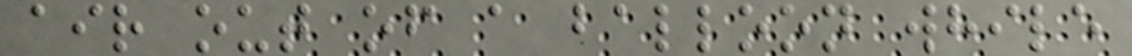air out of a balloon while
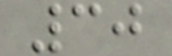30
